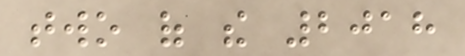two of the 2018
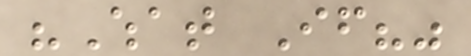"What If?"
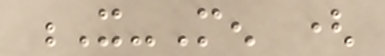X-Men (
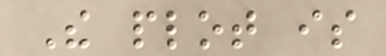The plot is
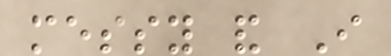messy and I
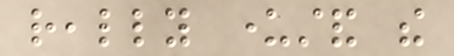really understand the
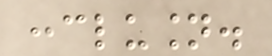conclusion.
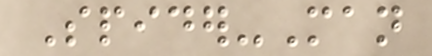Spider-Man
